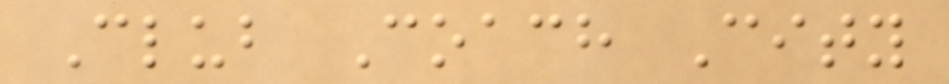Club Coach City
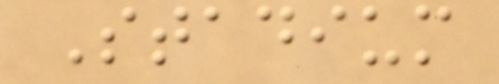Stadium
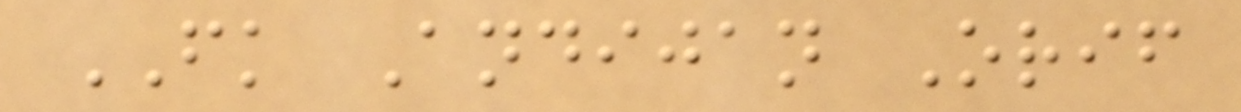FK Andijan Orif
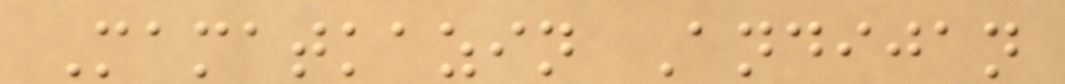Mamatkazin Andijan
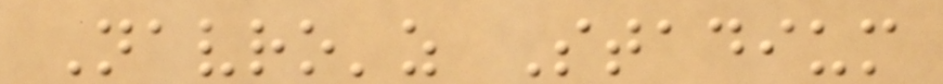Navro'z Stadium
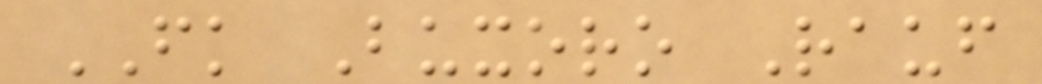FK Buxoro Rauf
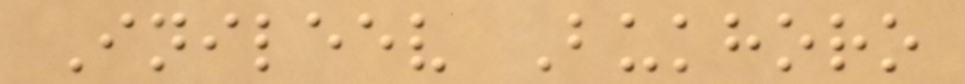Inileev Bukhoro
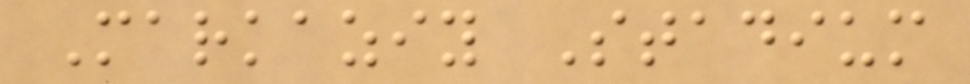Markaziy Stadium
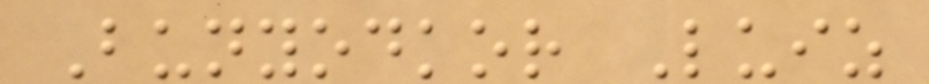Bunyodkor Luiz
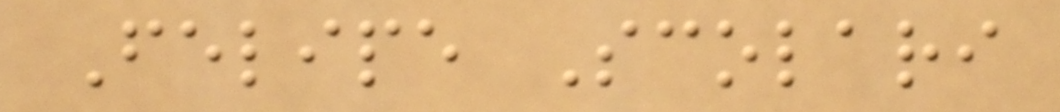Felipe Scolari
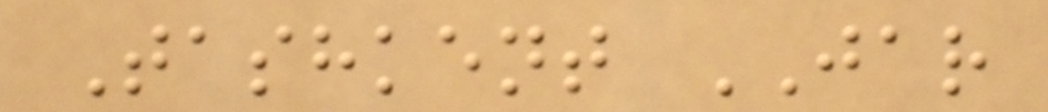Tashkent JAR
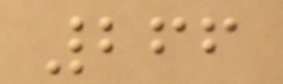266
